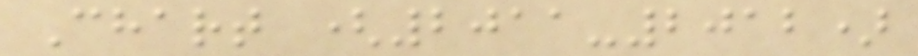Chart (2011-2012)
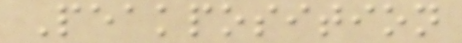Peakposition
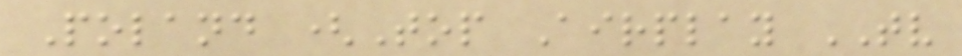Poland (Top Airplay TV
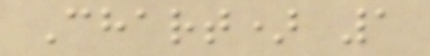Chart) 1
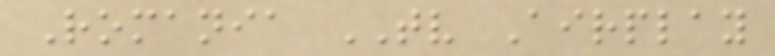Romania TV Airplay
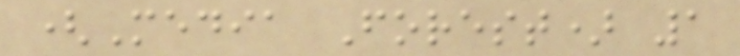(Media Forest) 1
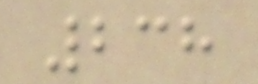238
